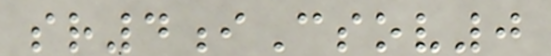sr4iCsov0
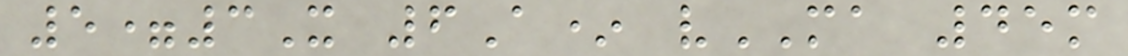5=3X 6A* vMA 45m
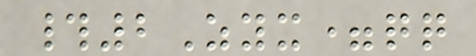#2Zyx=qq
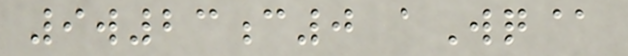9w23c0 aWq@
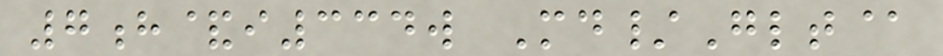7h&i334w Md/Glt@
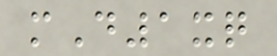mD1xq
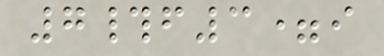7#f3=i
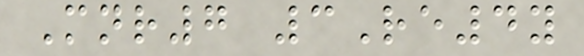Mnr7 3Re4y
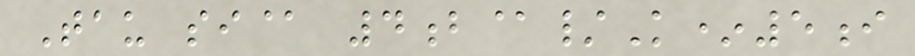Tau si@ 4b@/K*5i
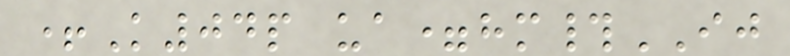+K04p ua=hm#IJ
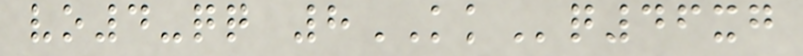vo4-qq 8KKq46xg
